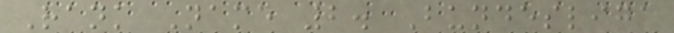Rank Name 2. Bundesliga
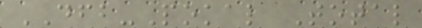DFB-Pokal Total
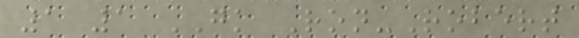1 1 GK Ron-Robert
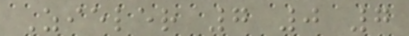Zieler 7 0 7
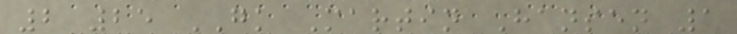2 25 GK Martin Hansen 1
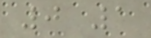0 1
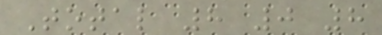Total 8 0 8
